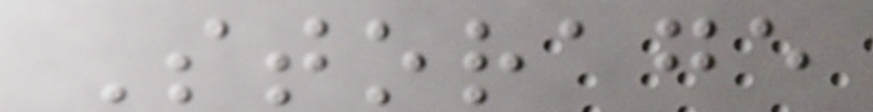Storage
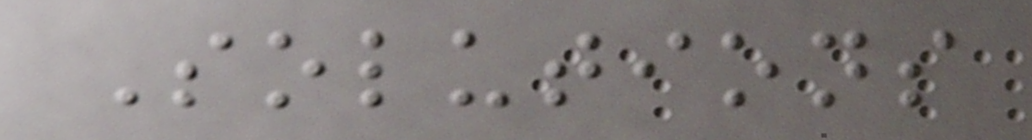Solutions
